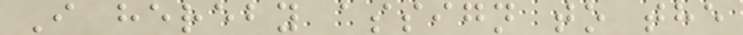I hereby assign to the
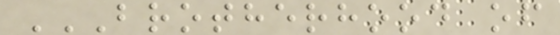BROTHERHOOD OF
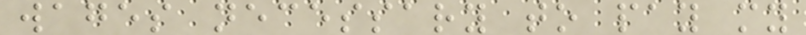wages necessary to pay my
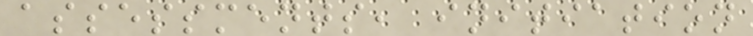assessments, initiation
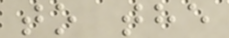to the
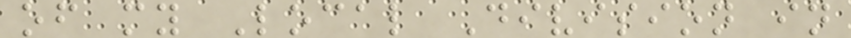of my Local Division in
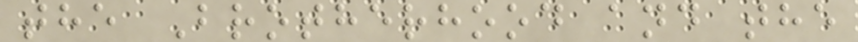the Brotherhood and the
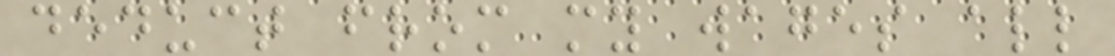deduct from my wages all
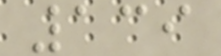139
